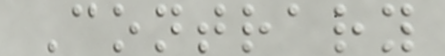Contrary
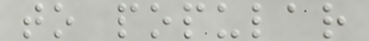to popular
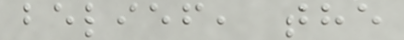belief, the
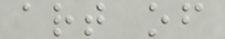art of
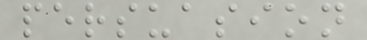persuasion
